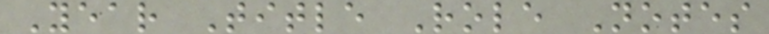Year Title Role Notes
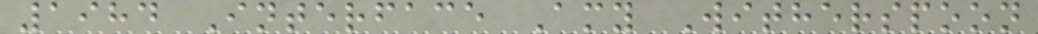1984 Interface Amy Witherspoon
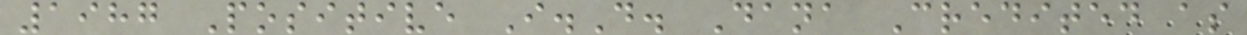1987 Positive I.D. Dana Credited as
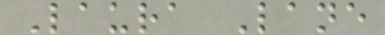Laura Lane
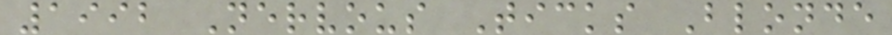1992 Nervous Ticks Blonde
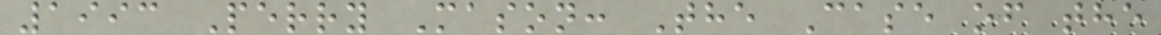1993 Perry Mason: The Case of the
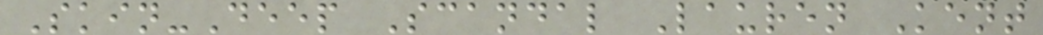Skin-Deep Scandal Lauren Kent
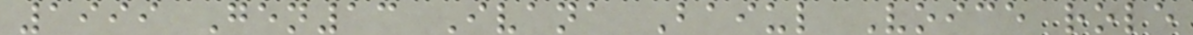1999 Gen13 Ivana Baiul Voice role
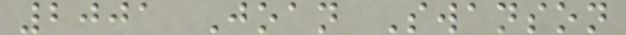2001 Joan Swanson
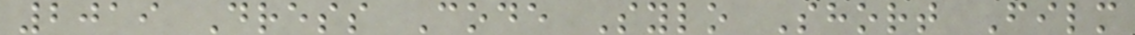2019 Dress Code Sylo Short Film
